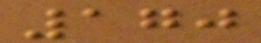170
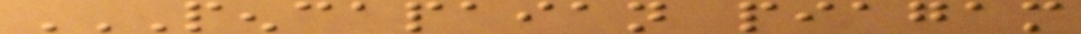PENCAPAIAN PIAGAM
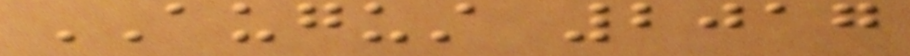AUGUST 2017
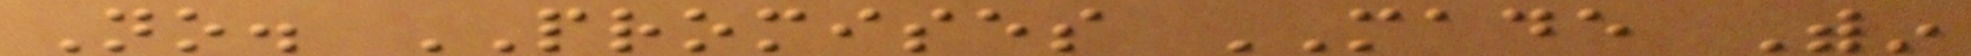No. PROMISES MADE Within
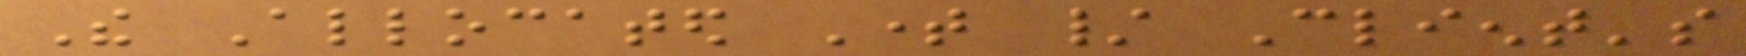The Allocated Time / Client's
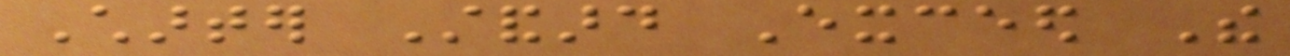Charter Standard Exceed The
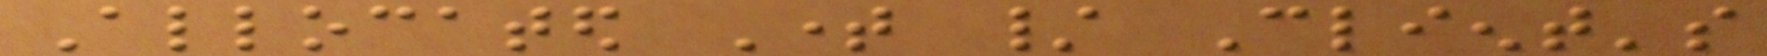Allocated Time / Client's
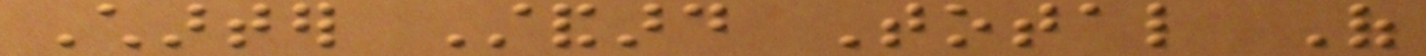Charter Standard Total Of
